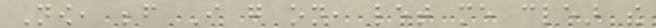Now, before I go on, let me clear the
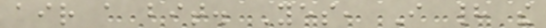air a bit. Yes, I had the
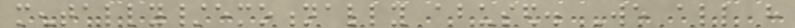mentally/emotionally abused. We all have
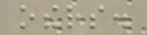others.
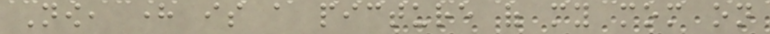Now, here is a picture of my mom on
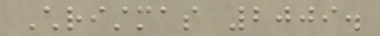Christmas 2009.
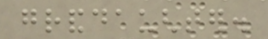granddaughter.
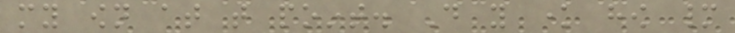my own at that point. Do you know how many
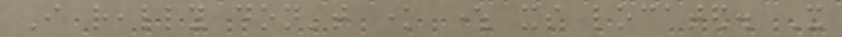I really don't know where its located. It
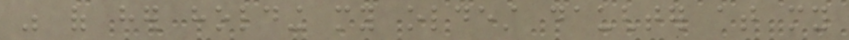was of her holding my oldest daughter at my
